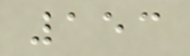153
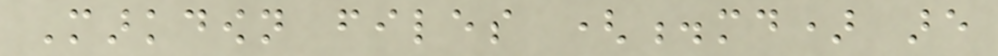Markdown files (.md) are
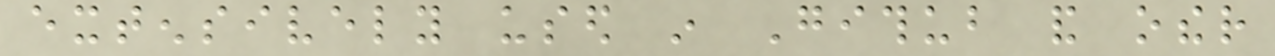extensively used in Github and other
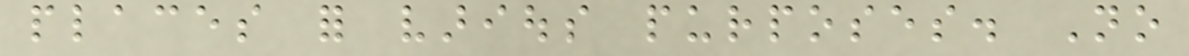places for various purposes. No
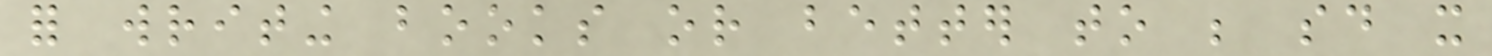for writing books or better to be said it
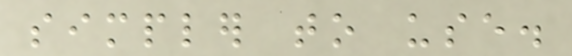simpler to use.
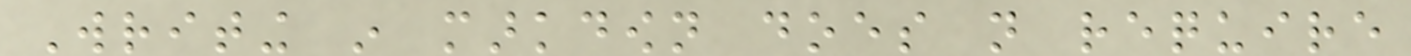Writing in markdown does not require
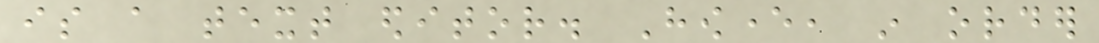is a text editor. However, in order
